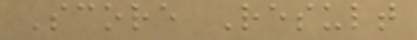Score Result
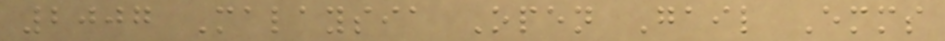2007 Malaysia Open Gail Emms
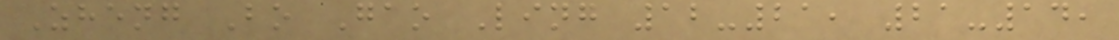Zheng Bo Gao Ling 12-21, 21-14,
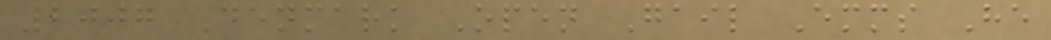2007 Denmark Open Gail Emms He
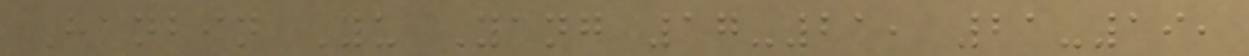Hanbin Yu Yang 17-21, 21-19,
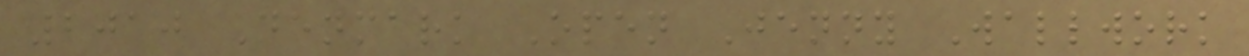2010 Denmark Open Jenny Wallwork
